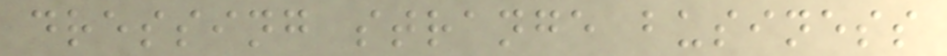dressing strange business
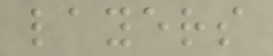layers
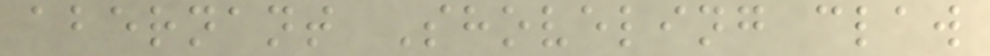abernant Shoveling claw
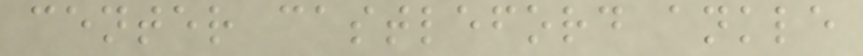center castleford ankle
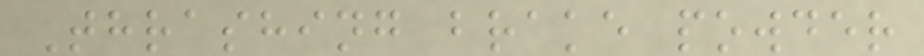Thrashing brake powder
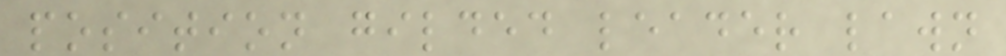position gilded leader lawn
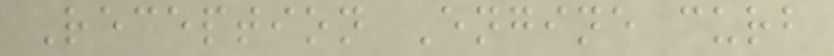Reception Engine curb
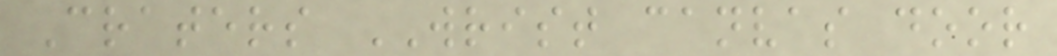Craters WRIST canvas door
